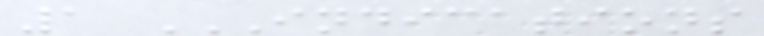1 INDICATIONS
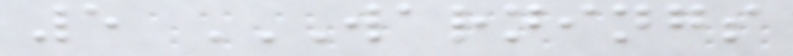5 WARNINGS
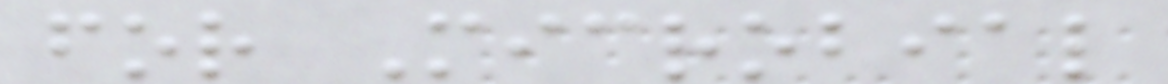for Microbial
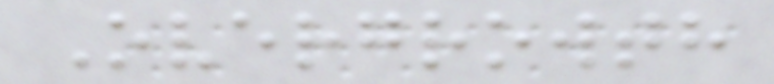Overgrowth
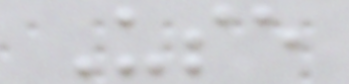Use
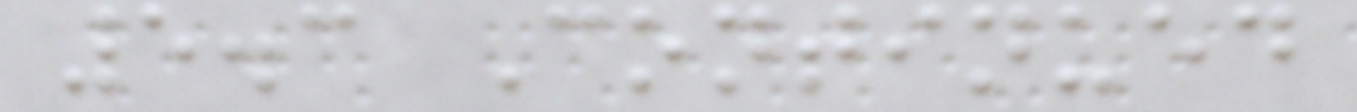5.3 Continued
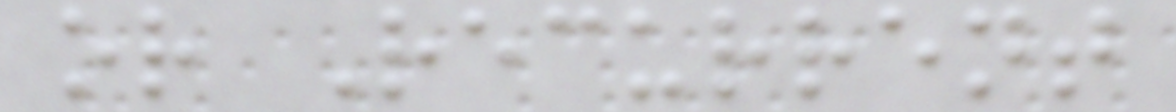or Recurrent
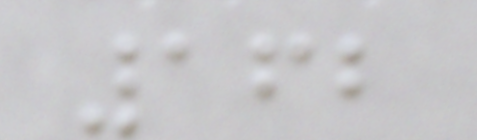162
